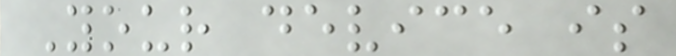Your device is
